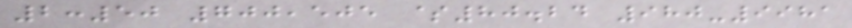2:50 700,505 $80.24 980-9981
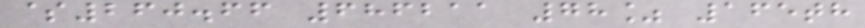$260.66 686211 78% 165th
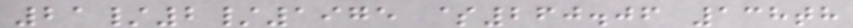21/2/1975 $260.06 138th
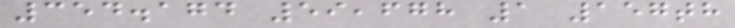354.174 59,678 1 157th
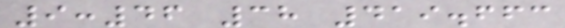9:46 38 419.663
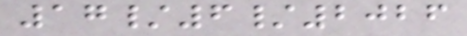17/6/2026
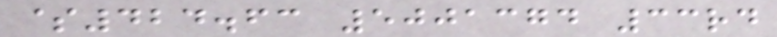$424.63 5001374 33rd
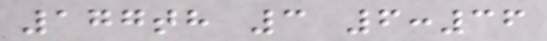177th 3 6:36
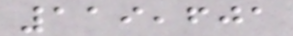119,601
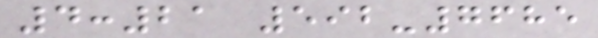4:21 592-7685
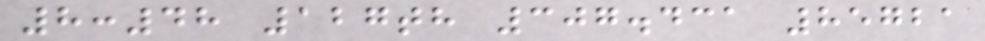8:48 127th 307.431 85721
